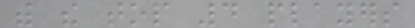with the top 4 players
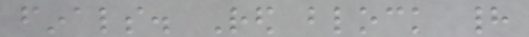finals. Red block had
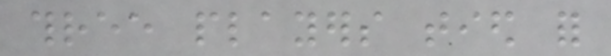three players tied for
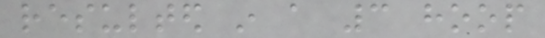resulted in a 3 hoop
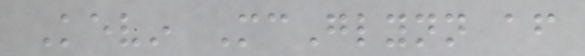Kevin McGlynn after
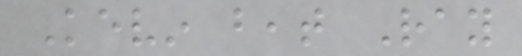Kevin beat Ray
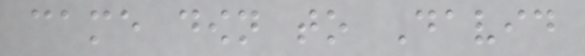came down to David
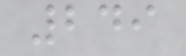249
